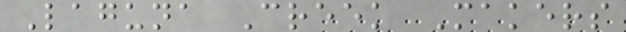Laguna Creek Makers
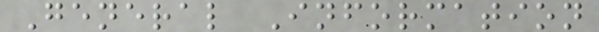General Information
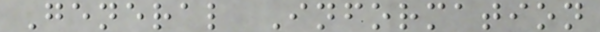General Information
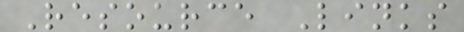Resource Links
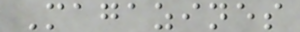Magazines
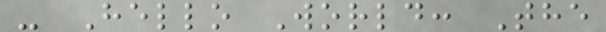- Hello World: The
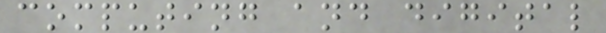computing and digital
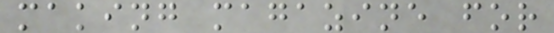making magazine for
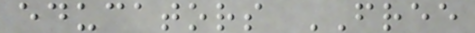educators FREE
